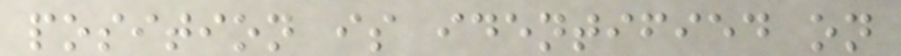position is identified on
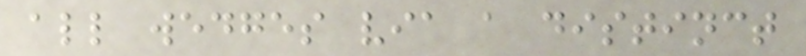all wedges via a distinct
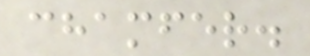chamfer.
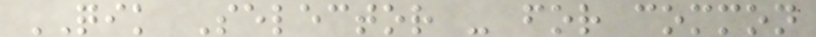QIK Selector - for common
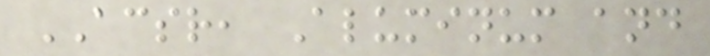ACSR, Aluminum and
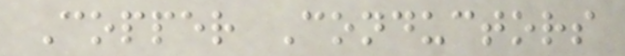Copper Conductors
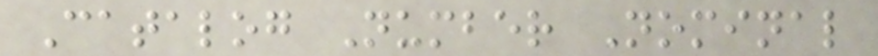Catalog Number Nominal
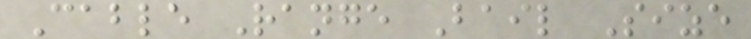Cable Range Bail Size
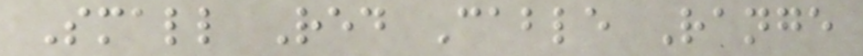Small Red Cable Range
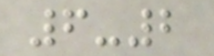6-2
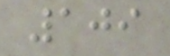109
